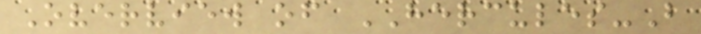Overview of HERCULES-B
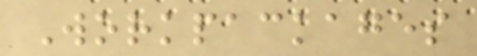Workpackages
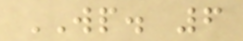WP. 6
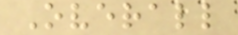Overall
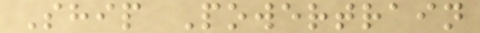Ship Powertrain
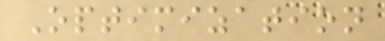Optimization
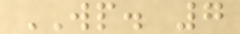WP. 7
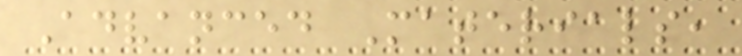Advanced Materials,
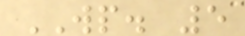WP. 5
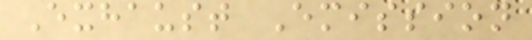Exhaust Emission
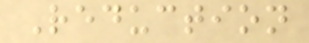Reduction
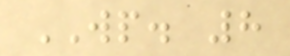WP. 8
